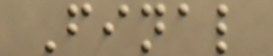Final
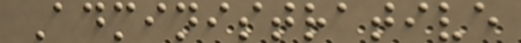Administrative
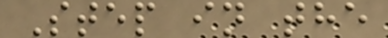Step in the
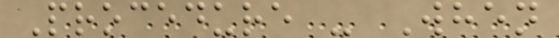Procedure - When
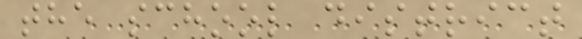the school district
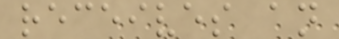receives an
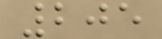205
